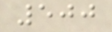500
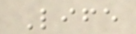Life
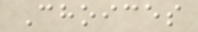Choices
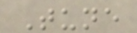Tune
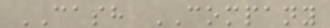CASH COMPANY
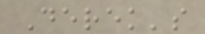Derek's
